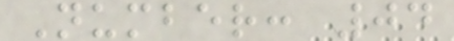Number: 04
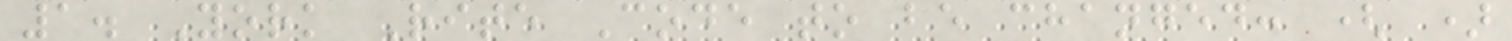1. York Rite Code to be changed: ( )
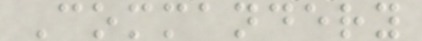Commandery
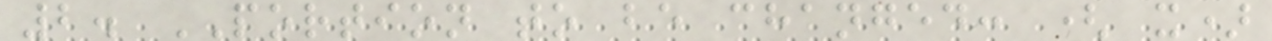2. PORTION to be changed: ( x)
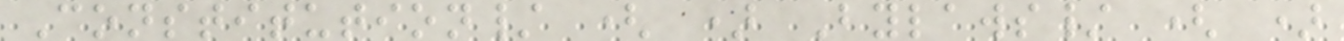Constitution/ ( ) Bylaws/ ( )
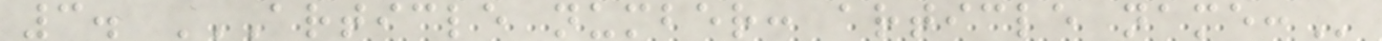3. ARTICLE NUMBER: ARTICLE NAME:
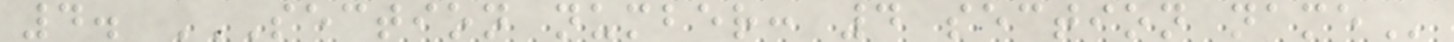4. SECTION NUMBER: 4 SECTION NAME
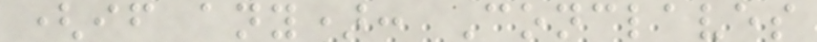(if any): Conclaves
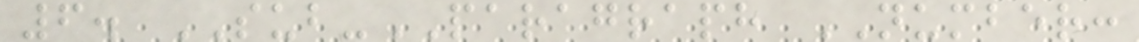6. SUB-PARAGRAPH NUMBER:
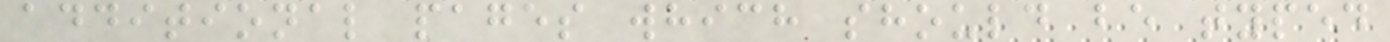additional pages which should be typed
